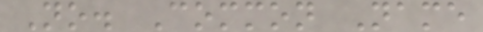No. Common Name
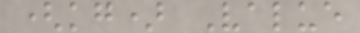(kg) Value
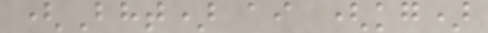(Bht) ai (kg)
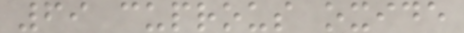69 cuprous oxide
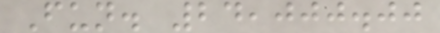Fun. 24,000.00
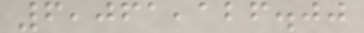6,061,126.00
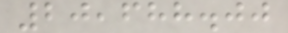20,688.00
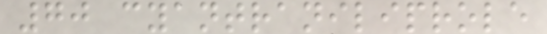70 cyantraniliprole
